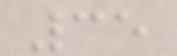35
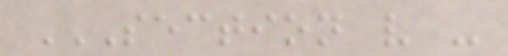SECTION V -
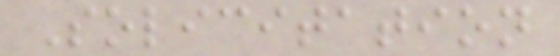Solicitation
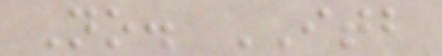No. ITB
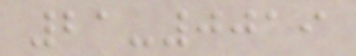21-0019
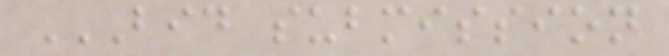BID SUBMISSION
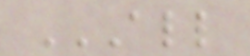ALL
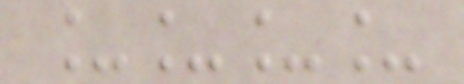____
